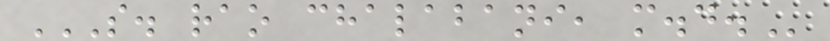S. RAO CHALABANI, M.D.
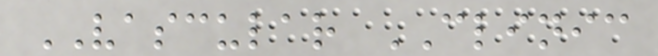VASCULAR CLINIC
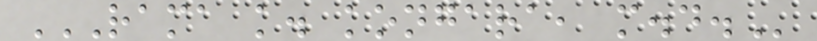RAMA K. KONGARA, M.D.
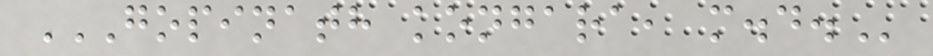GOPINATH KONGARA, M.D.
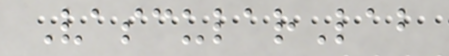VascularLab
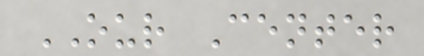OUR Center
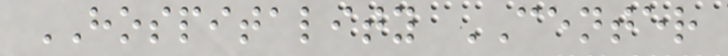HOSPITALITY CENTER
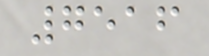7516
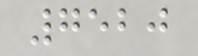7520
